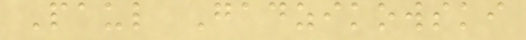Paul Gadzikowski
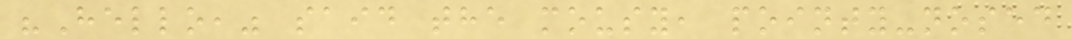"Hello," said the mousy, pointy-nosed
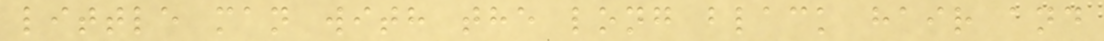little man with the long black hair and
